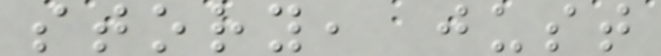story, just
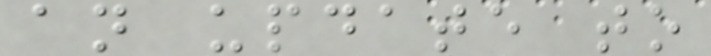an update to
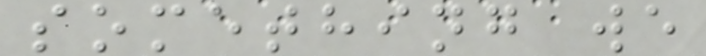something we
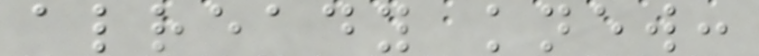already knew:
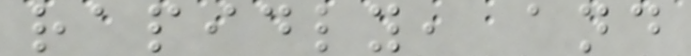rapidly, and
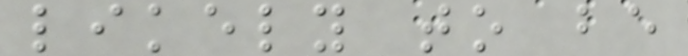likely to be
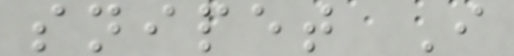snipet I
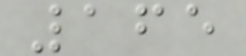165
